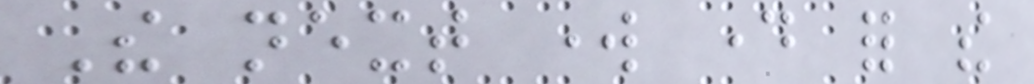The next work day for the
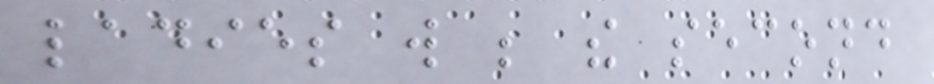ladies will be the second
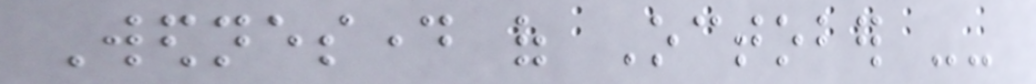Wednesday of October --
